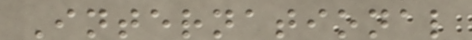International
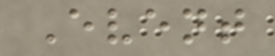Event
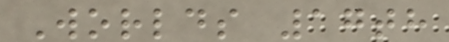Worlds 17th
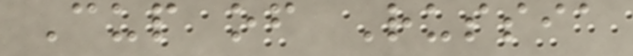Cup of Russia
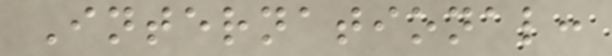International:
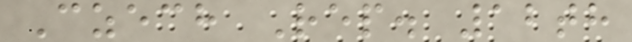Czech Rep. 12th
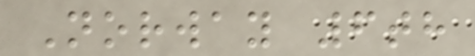Norway 6th
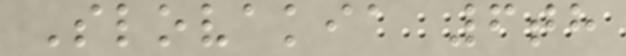Slovakia 6th
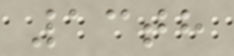13th
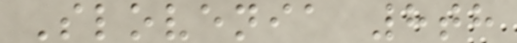Slovenia 8th
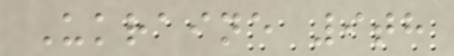Ukraine 9th
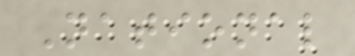National
